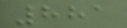881
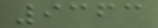9363
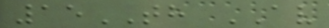15TH AV
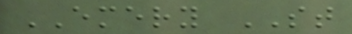EMERY ST
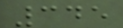345
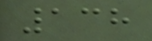138
